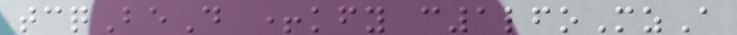tcqBeD +kfy c1lfoMzA
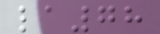la78
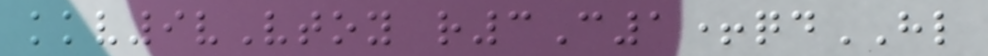kkv9vVtoy r3C1+qdHL
